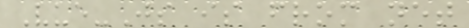Vue-Js is from net
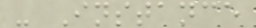- Instance
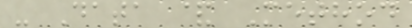- Data & Method
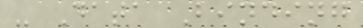- Data Binding
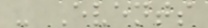- Events
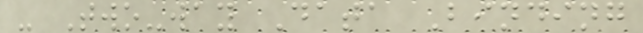- Two-way Data Binding
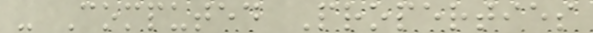- Computed Properties
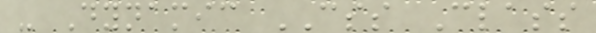- Dynamic CSS Class
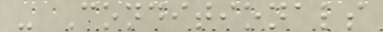- Conditionals
